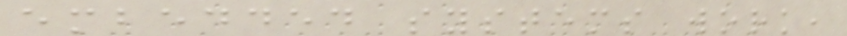embedded systems work,
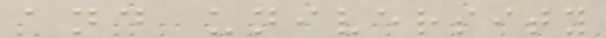and university
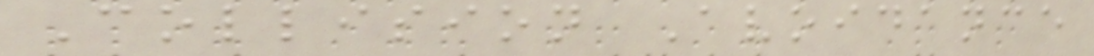Collision Avoidance
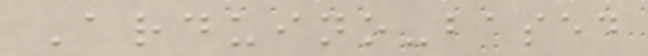Arduino-based
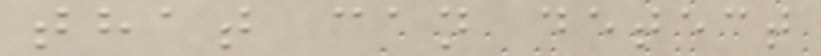that can detect
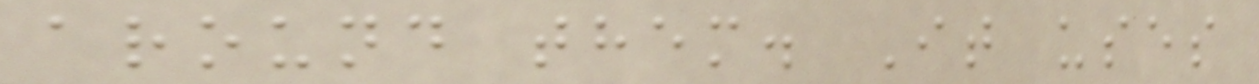around them. It uses
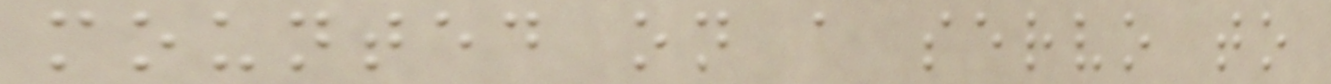mounted on a servo to
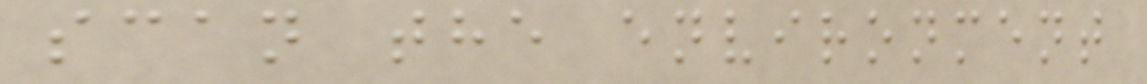scan the environment
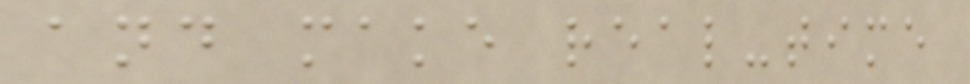and make real-time
